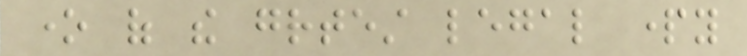one of the greatest legal party
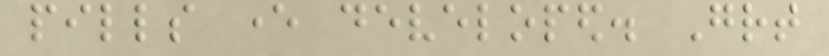pills ever developed. Great
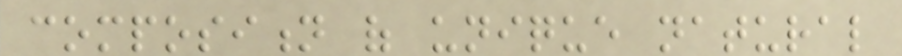composition of unique natural
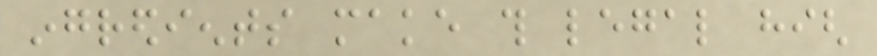ingredients make this legal high
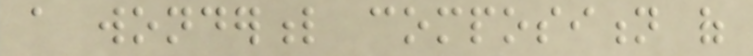a wonderful composition of
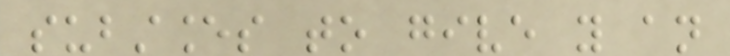substances to give you an
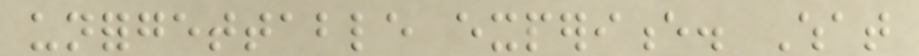unforgettable experience. What
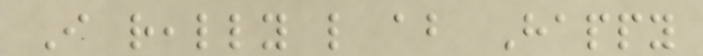I really like about Happy
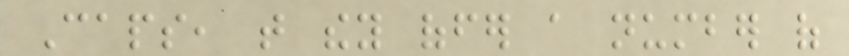Caps, that they offer a number of
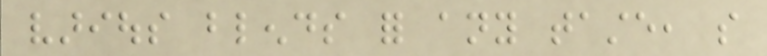various blends for any taste, so
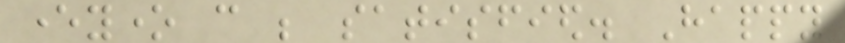everyone can be satisfied. Happy
